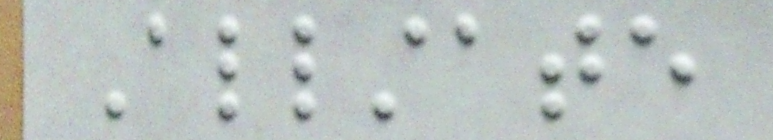Allstate
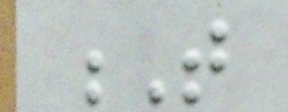T
